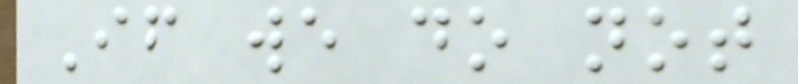If we do not
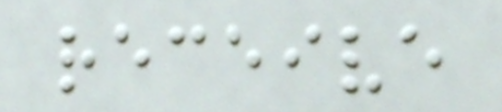receive
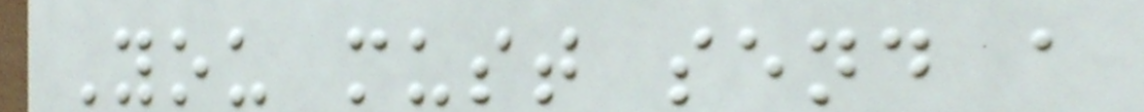You must send a
